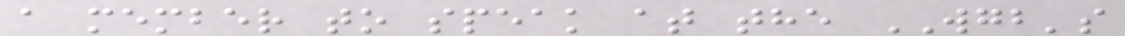a member to speak at the WGB's
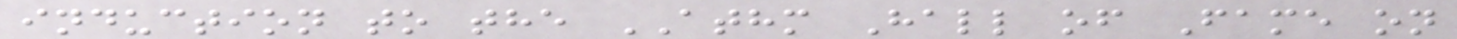induction to the ATHM Hall of Fame on
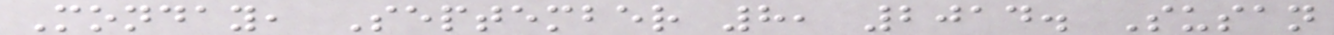Monday, September 8, 2014. Susan
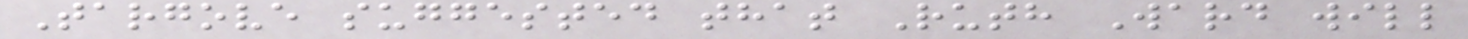Targove suggested that Ruth Ward will
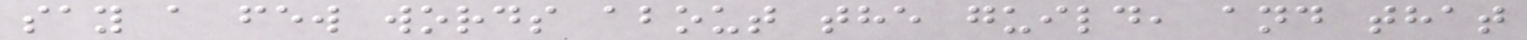say a few words about the guild, and that
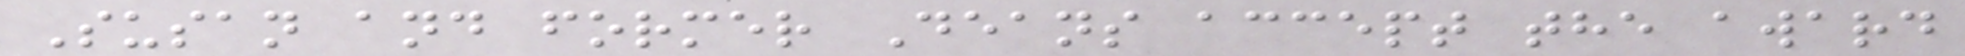Susan and former Deans accept the award
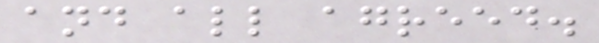and all agreed.
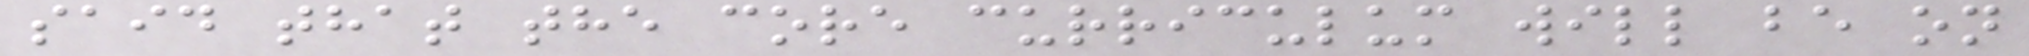said that the core curriculum will be on
